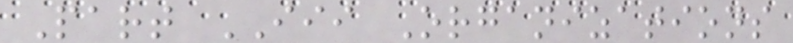Part III Organizations
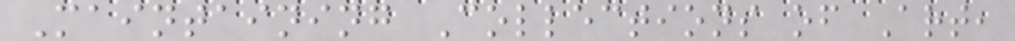Maintaining Collections of Art,
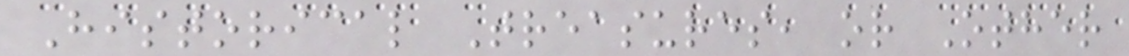Historical Treasures, or Other
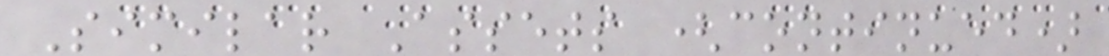Similar Assets (continued)
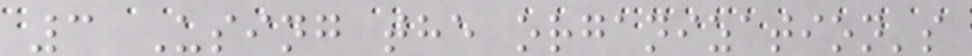3 Using the organization's
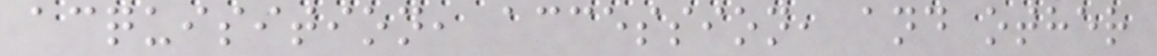acquisition, accession, and other
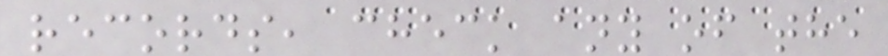records, check any of the
